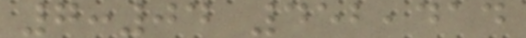7:04 452,414
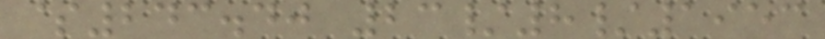$243.40 23/8/1953
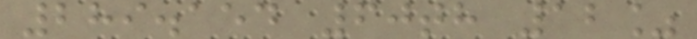289.154 60th 12%
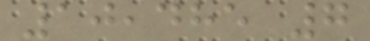10,485 7
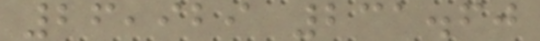26,929 231.60
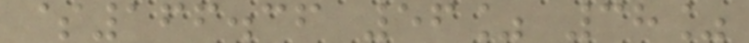$166.36 56% 38%
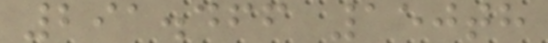291.466 150th
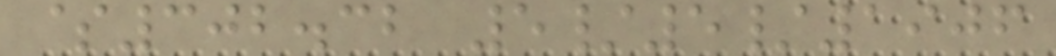$302.32 5/5/1906
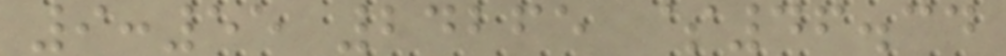9:55 24265 $46.34
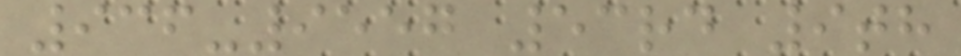936-9557 53rd 9th
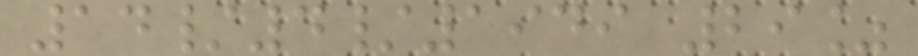14/4/1949 29%
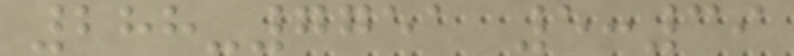288-7751 5:39
